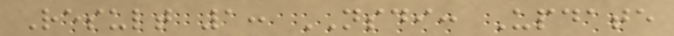Result 1: NSDI: Update
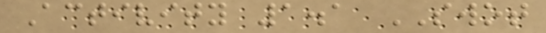Activity 1.1 SWOT
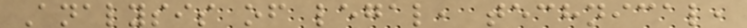Analysis of legal, technical,
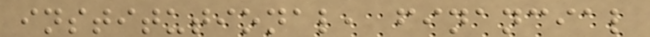institutional, financial
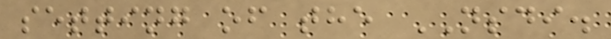setting of the NSDI.
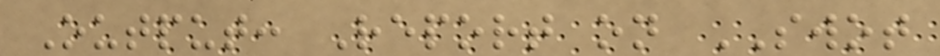Output: Report on SWOT
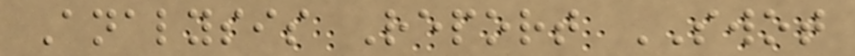Analysis Report SWOT
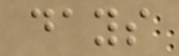days
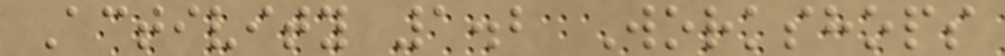Activity 1.2 Workshops
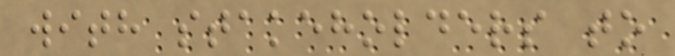with stakeholders to
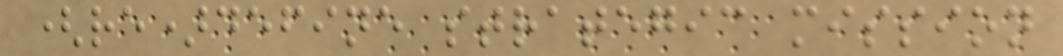(re)define strategic mission
